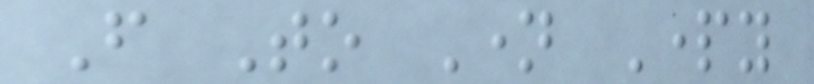From To Name Party
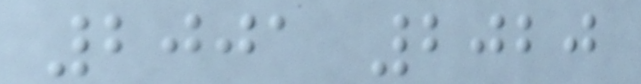2001 2020
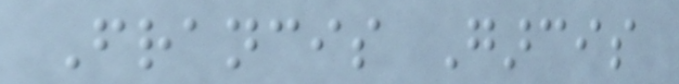Francis Garcis
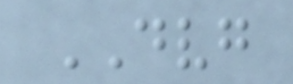DVG
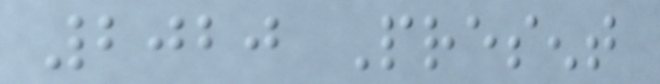2020 Present
